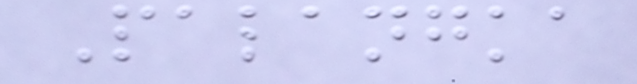Palangka
